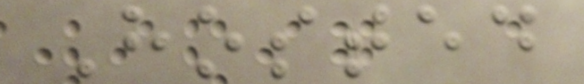Hosted
